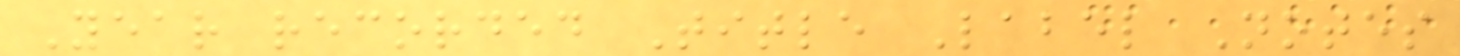Year recorded Title Label Notes
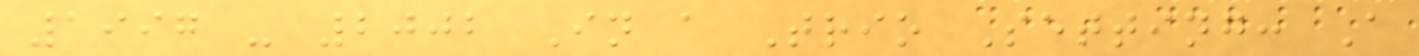1997 - 2002 In a Trio Setting: A
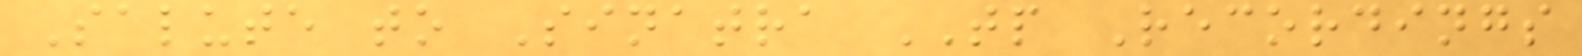Salute to Sinatra TP Recordings
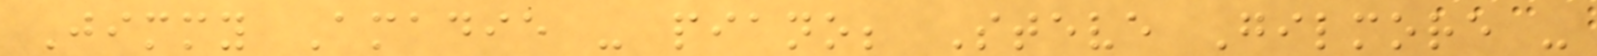Jimmy Amadie - piano; Steve Gilmore -
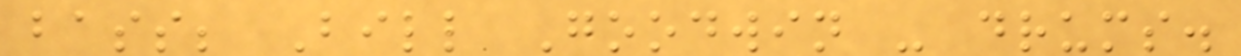bass; Bill Goodwin - drums.
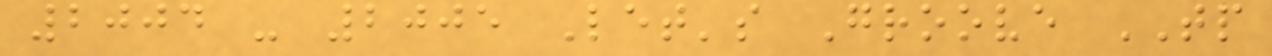2004 - 2005 Let's Groove TP
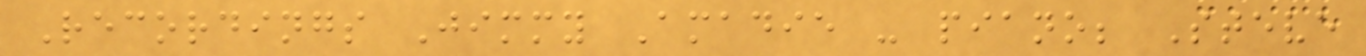Recordings Jimmy Amadie - piano; Steve
